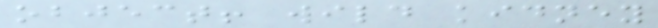object! wild kidney
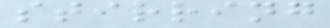stirring
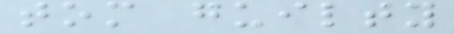tom guilty
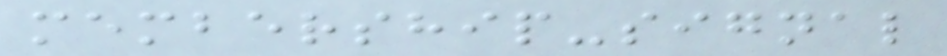membership-signal
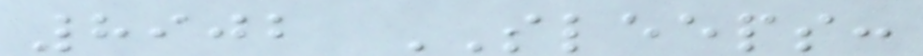8902 SLEEPS:
